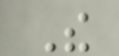The
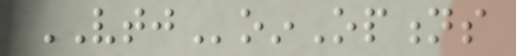VTJoinOptions
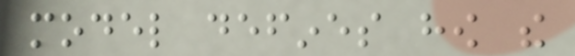model defines how the
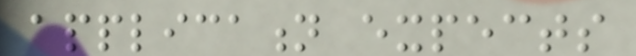application expects
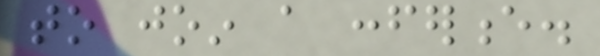to join a conference.
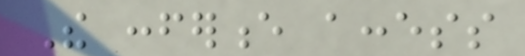The conference access
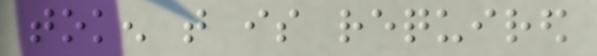token that is required
